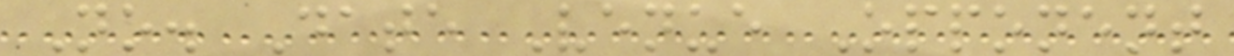No. Date Venue Opponent
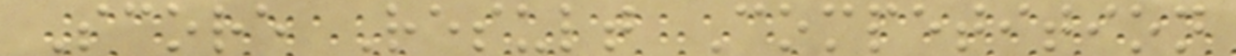Score Result Competition
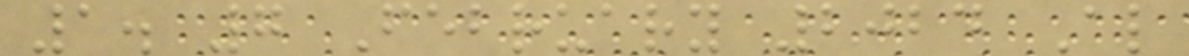1. 7 February 2024 Al
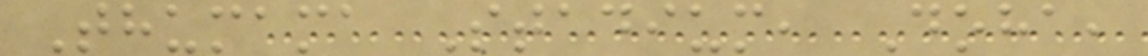Thumama Stadium, Doha,
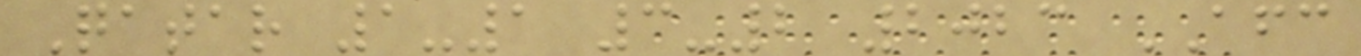Qatar 1-1 3-2 2023 AFC
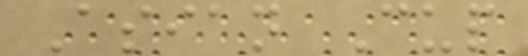Asian Cup
